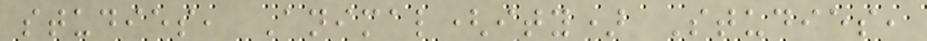studies, Animal(ity) Studies,
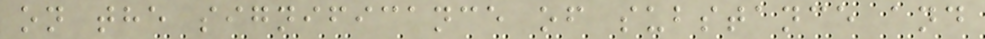on the significance of substance and
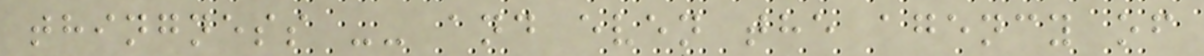thingness -- and even the agency of
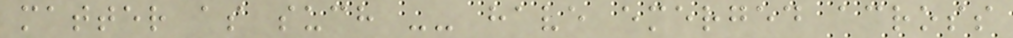matter as such -- have emerged across
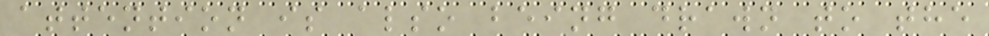attention is also being drawn to the
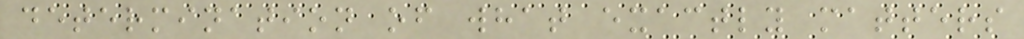determination of what exactly matters
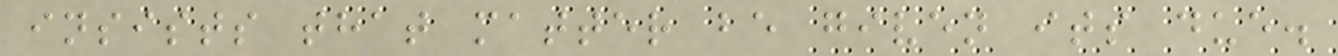insists that matter be given its due.
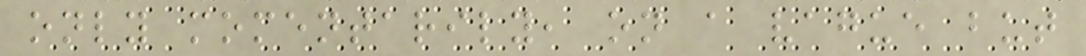only momentarily, on a vague but
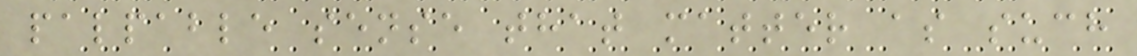palpable sense that matter as such
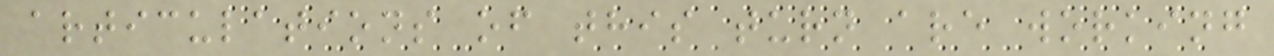articulations of this turn are working
